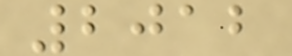2012
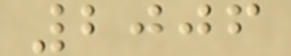2006
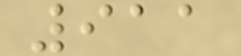911
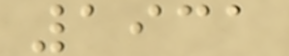1931
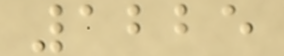1225
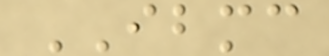IBMC
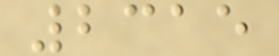2315
